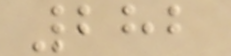282
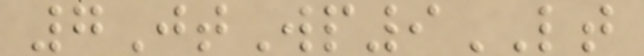7JtWp9LT
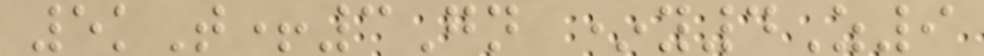5kT+3Gn *y4Z9
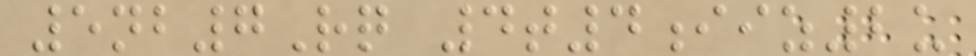5nb7Rq 4t4iiz2u
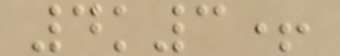4k3+
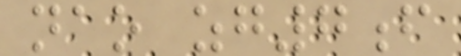nao zg7f
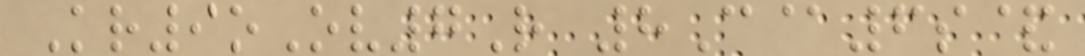Kr9oOv7R 8C@6s&
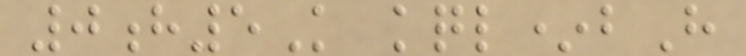0h5K kql*bH
